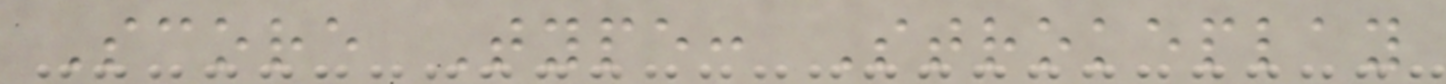Score Type: Strokeplay
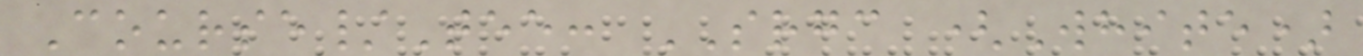Course/Tee: SRGC (White)
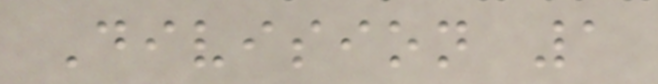Division 1
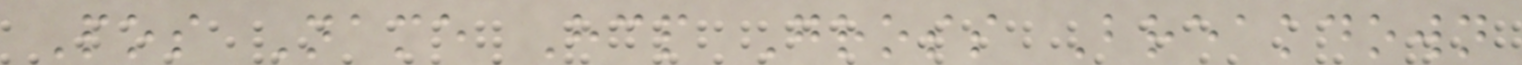Pos Name Hcp Gross Breakdown
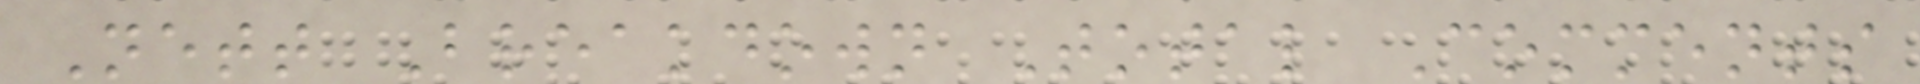Nett Breakdown Total Comments
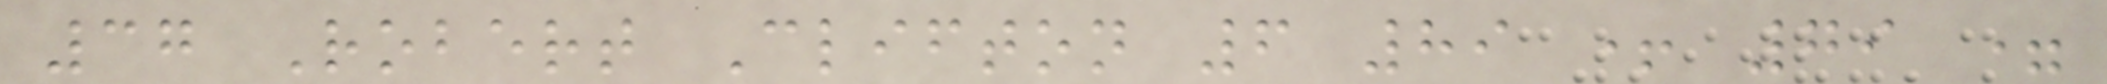37 Robert Clifton 6 89 + 79 =
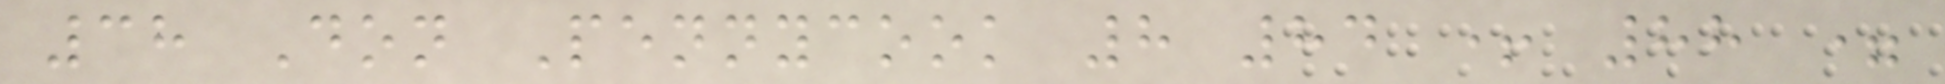38 Don Pennycook 8 84 + 88 =
